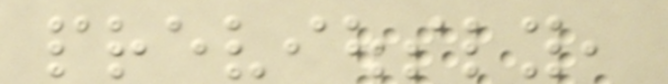previously,
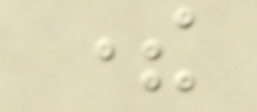there
